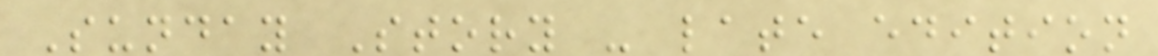Sunday Story - late edition
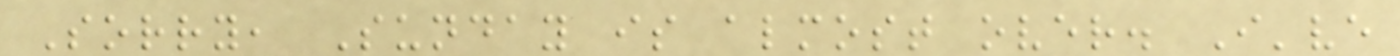Sorry, Sunday is almost over. I've
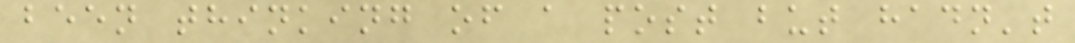been thinking of a post but hadn't
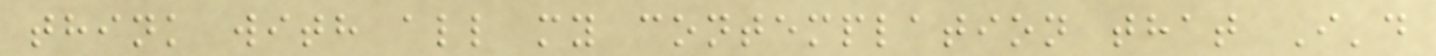think with all my contemplation that I'd
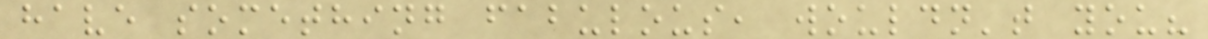have something fabulous, wouldn't you?
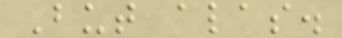But alas.
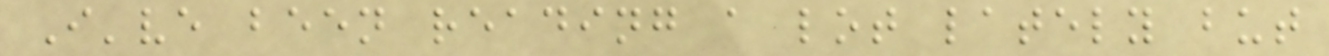I've been reading a lot lately but
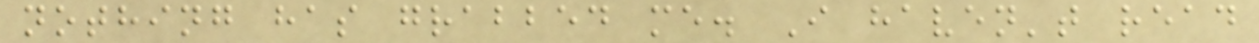nothing has grabbed me. I haven't read
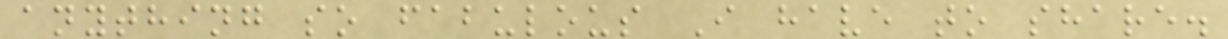anything so fabulous I have to share.
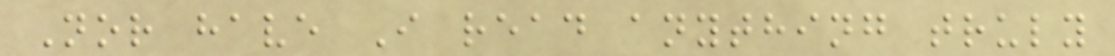Nor have I read anything truly
